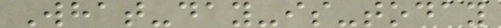What-day-is-today
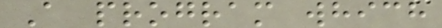A program which
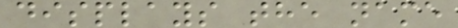displays the name
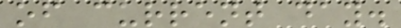of current day.
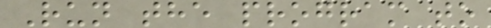Run the program to
